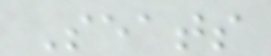Seats
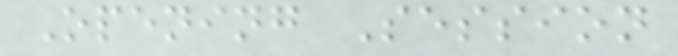Opening Session
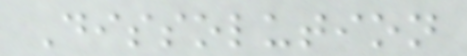Dissolution
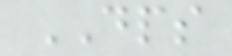DPS
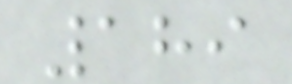189
